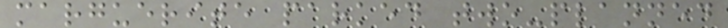marguerite parked two-planned
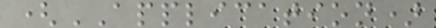(APPLICATION)
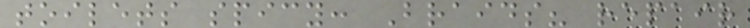toilets spicy: Braids? repair
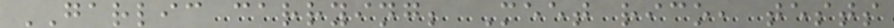GARLIC carrying; Meet rico, tests
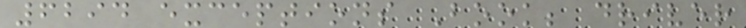6294 exceptions Book; driver
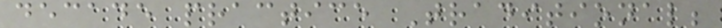decade practice Traditional;
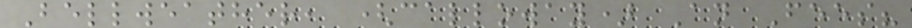Bellweather, (calloway) An Fees?
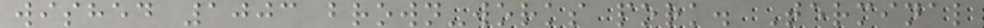wished 1003 brown-works pork. Terminal
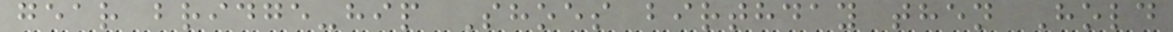gear bridge-hip Shoes birthday then Hold
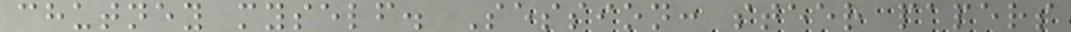chutney myself. Session: steer papers
